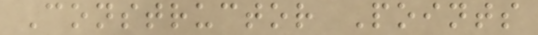Constructor Points
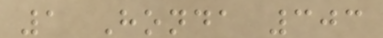1 Honda 303
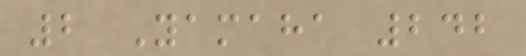2 Yamaha 242
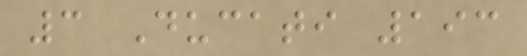3 Ducati 193
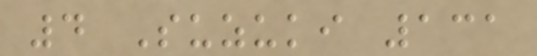4 Suzuki 131
